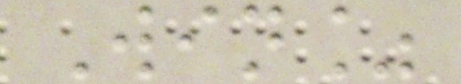Win%
